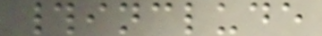#include
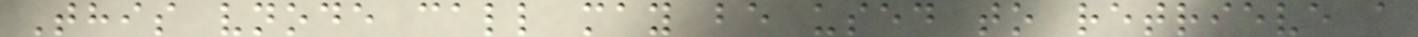This vnode call may be used to retrieve a
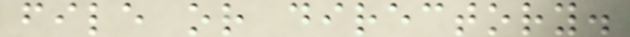file or directory.
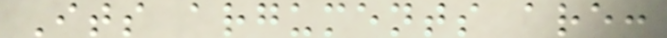Its arguments are:
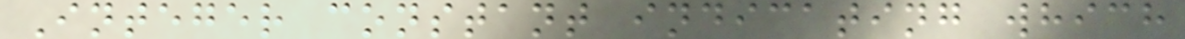Integer constant indicating which
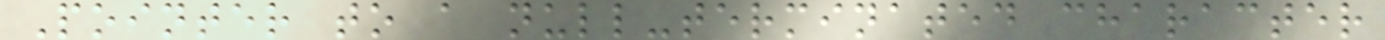Pointer to a null-terminated character
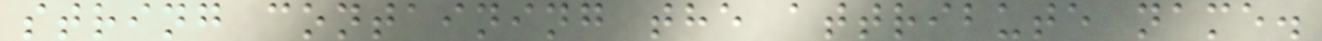string containing the attribute name.
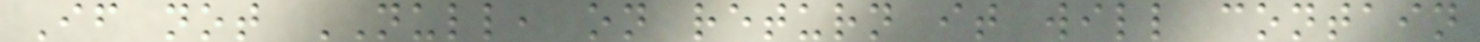If not NULL, on return it will contain
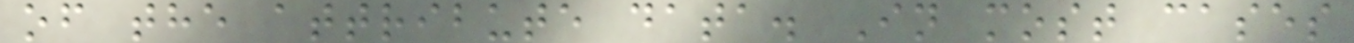of the attribute data. In most cases
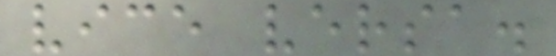vice versa.
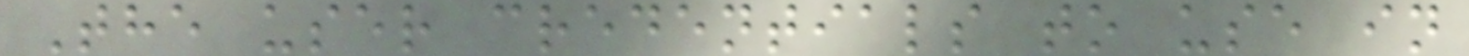The user credentials to use in
